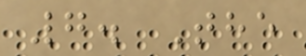7. The
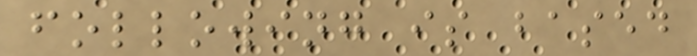following is based
